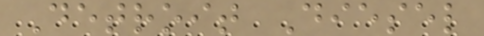Detroit Diesel
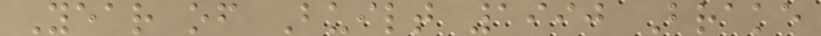Year of Built 1990 Brake
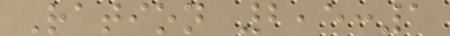Ration 2,5:1
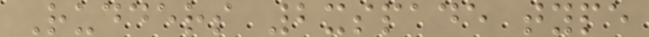Rudders 2xspade type
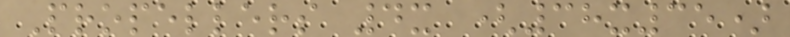Propellers 4x (38x35)
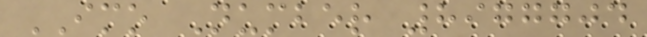IMO Number 8977704
